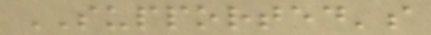SUPPORTED's
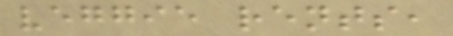veggie rents,
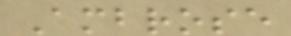Ambrose
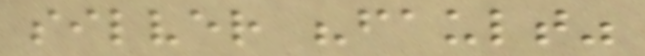silver "fault"
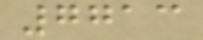7713
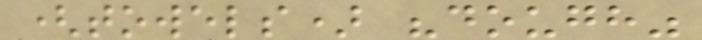(towels) "dough"
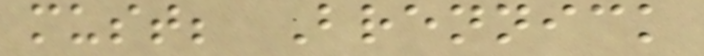must; Brennick
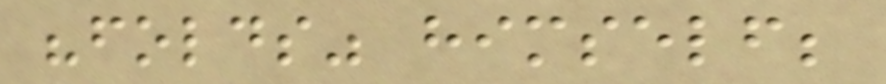"folds" himself;
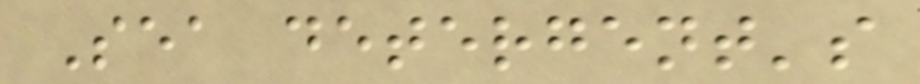Sea detergent's
